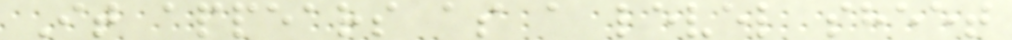It appears as a level sheet
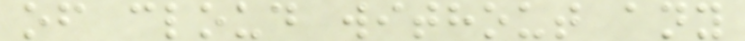of cloud without any
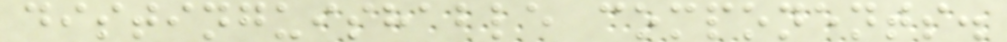distinguishable components.
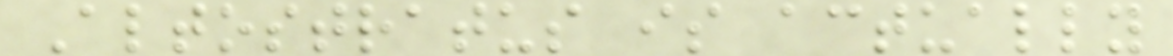Altostratus is actually
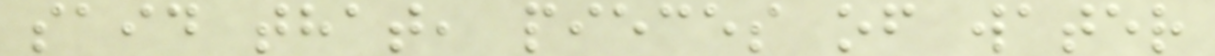said that, pieces of water
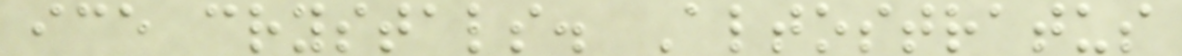ice crystals. Altostratus
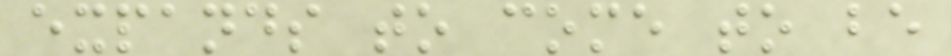expands to come to be
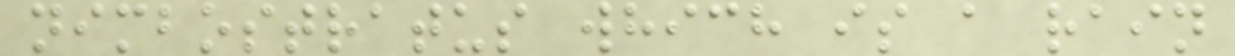nimbostratus which is a rain
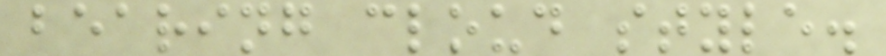bearing cloud style.
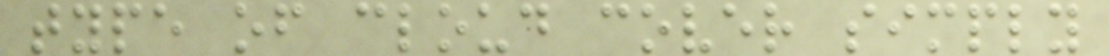type of cloud cover simply
